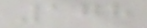178
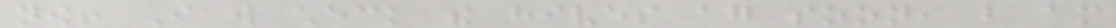now! I will check the hives again soon, but am
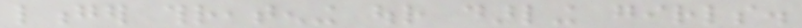longer threatening our darling girls.
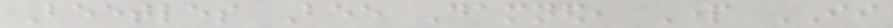Beetles Bee Damned, Part II
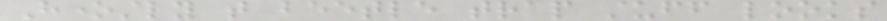Honestly that beetle trap stuff looks
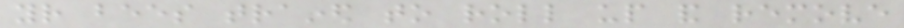your bees trained to roll up and remove
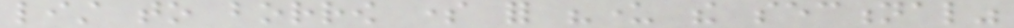list to borrow some for "under the sectional"
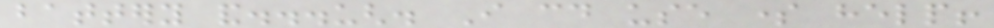battery and...ugh. I could use some help!
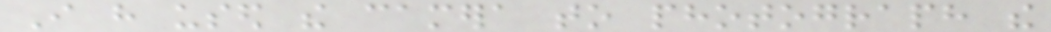I have used the camera to photograph the
